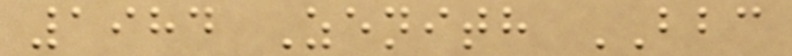1984 Zenith BBC
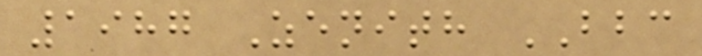1987 Zenith BBC
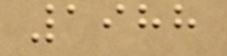1988
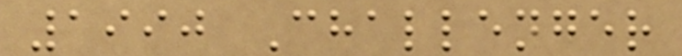1990 Challenger
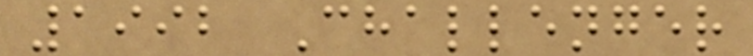1992 Challenger
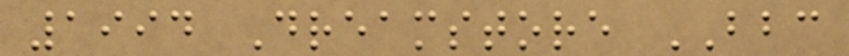1994 Dreamstore BBC
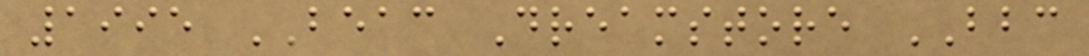1995 BEAC Dreamstore BBC
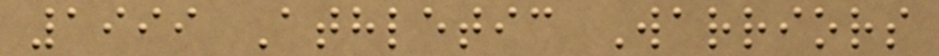1999 Athletic Warriors
